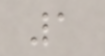1
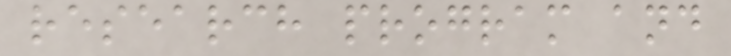research program and
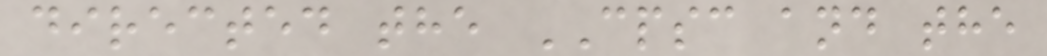directed the CPSC and the
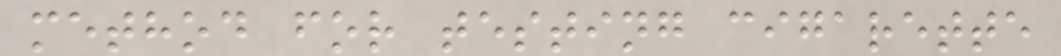method for testing cigarette
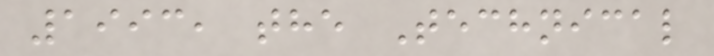1993, the Technical
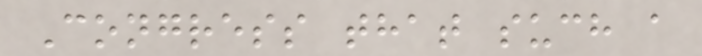Congress that such a
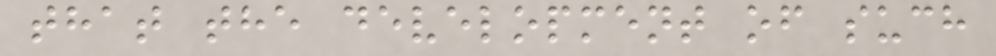that the development of such
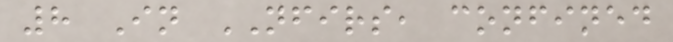8 In NFIRS, confined
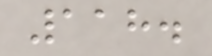118.
